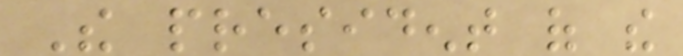The president of the
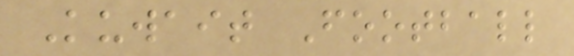Kuwait Football
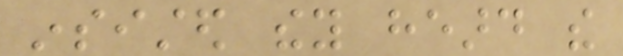insisted they heard the
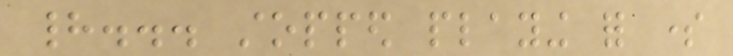had... stopped playing for some
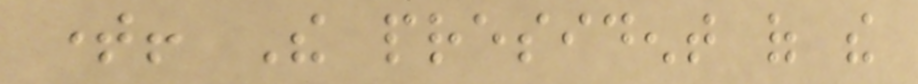time! The president of the
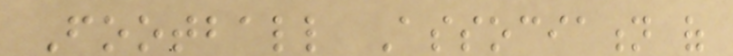Football Association of
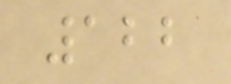122
